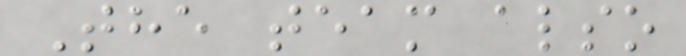The team also
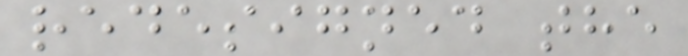redesigned the
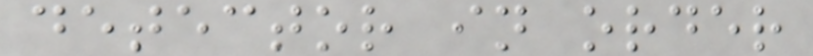detector in order
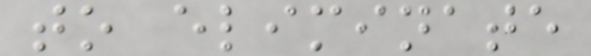to eliminate
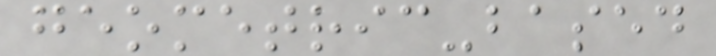geometric-based
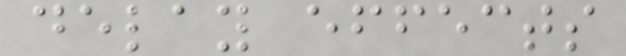delay effects
